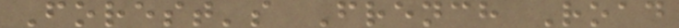Forest's French Road
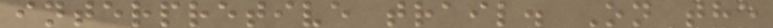interpretive trail. On the
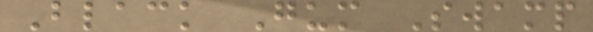Black Gum Swamp
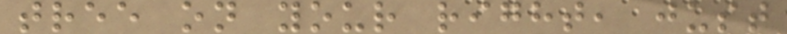tree on your right, just
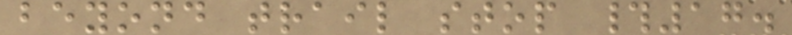beyond trail stop #17.
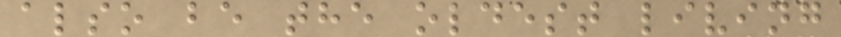also be the oldest living
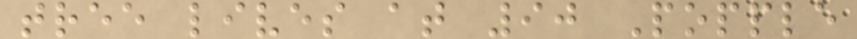tree lives at 90 Popple
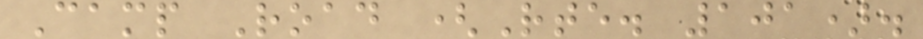Camp Road (Rte. 101).
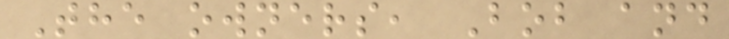The owners, Bob and
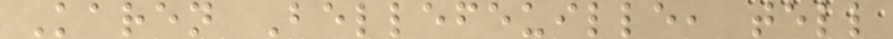Karen Bellefeuille, tell
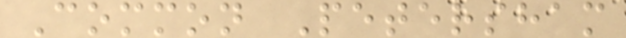Common Petersham
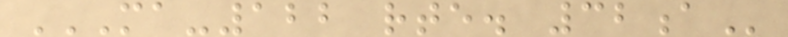MA-122 RTE. 32A
